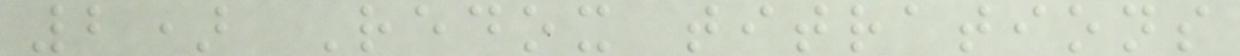2) Redox titrations
